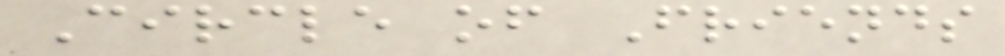Circle of Friends
